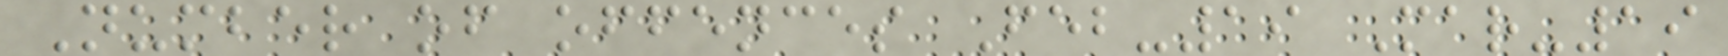Number of offences Feb-19 Mar-19
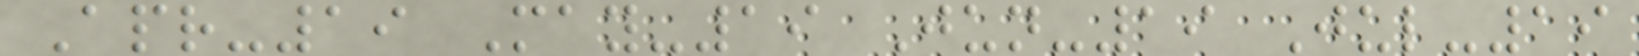Apr-19 May-19 Jun-19 Jul-19
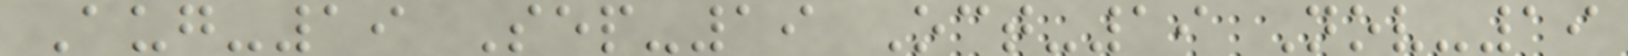Aug-19 Sep-19 Oct-19 Nov-19
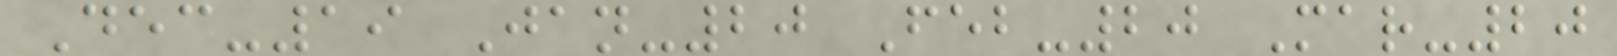Dec-19 Jan-20 Feb-20 Mar-20
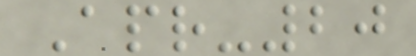Apr-20
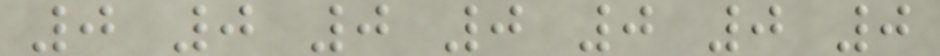0 0 0 0 0 0 0
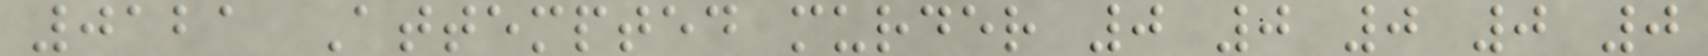0121 Attempted murder 0 0 0 0 0
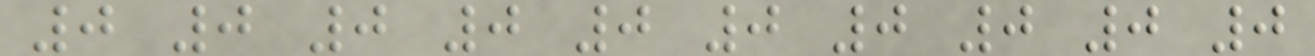0 0 0 0 0 0 0 0 0 0
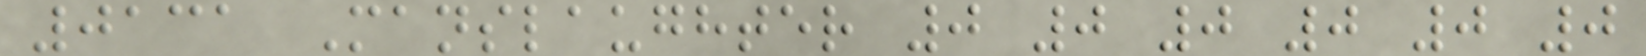0131 Manslaughter 0 0 0 0 0 0
